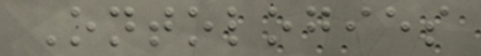Ontologies
